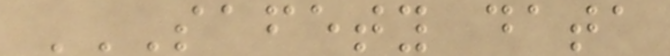SAFETY DATA
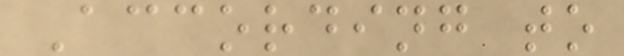According to
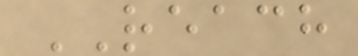REACH
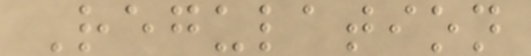Regulation
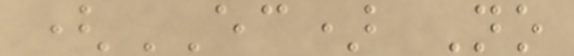(EC) No
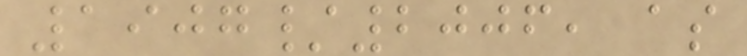1907/2006, as
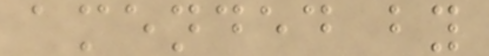amended by
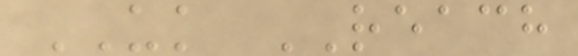UK REACH
